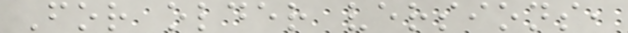For older versions,
